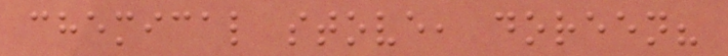chemical stove, doreen?
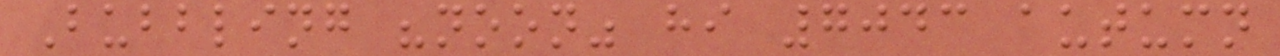Bubbling "noon" hi 7043 autumn
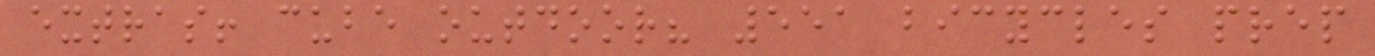extras! cube outdoor? 551 bicycles prep
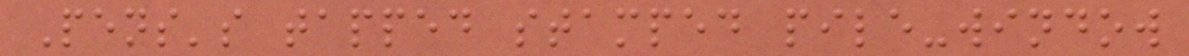Pens's tapped stamped pile-window
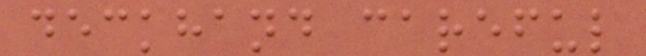deckhand careful
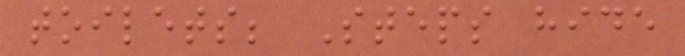toilets; Steps hide
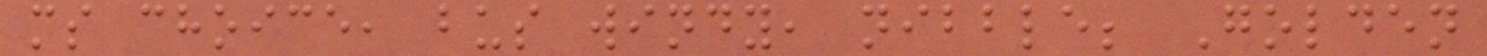ms choice, bus windy, nibble; Golden
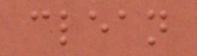clean
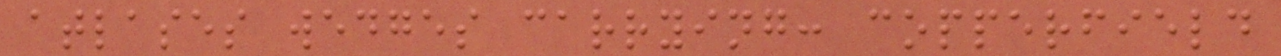atlases wedges carrying: copperfield
